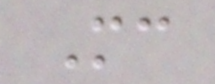Mc
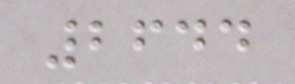2644
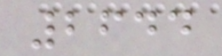2644
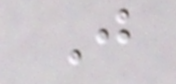J
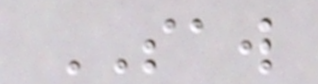SAW
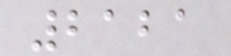2121
